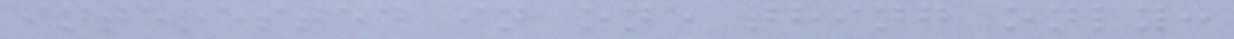interested in one thing only:
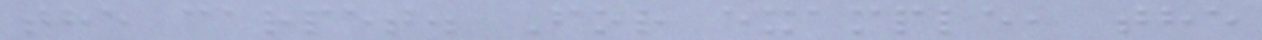the carpet. For example, the
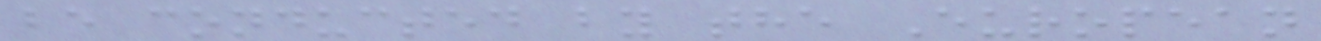be conducted by the European
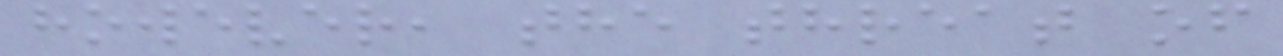however, the threat of
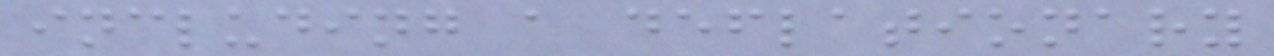including a deflationary
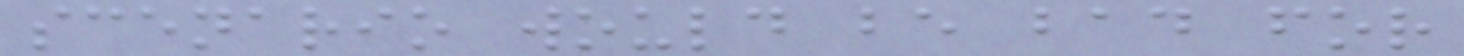scenario would be bad for
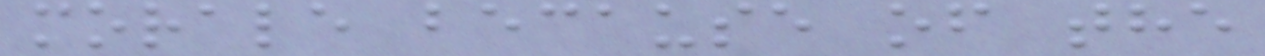morale because of the
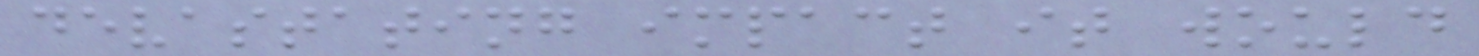devastating impact it would
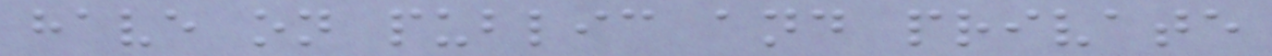have on public and private
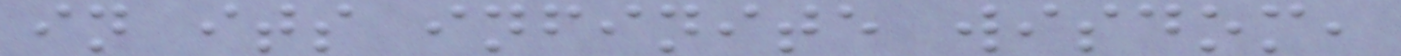in its infinite wisdom,
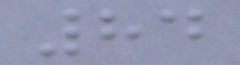84
